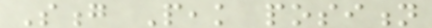Song Peak position
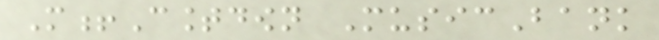M!Countdown MusicBank
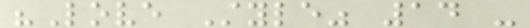"Love Style" 14 -
